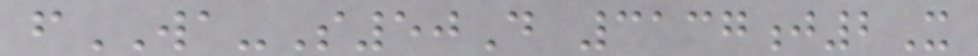fWA-S50D 3137j2X
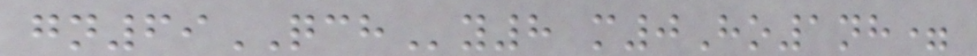gn69QCHy8 m0Ho1nh=
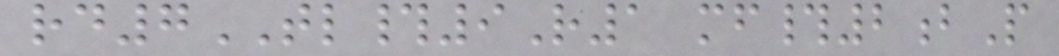rd7TL#9R1 mf#2bP
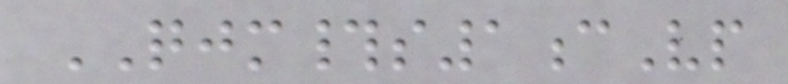QJM#s1cVp
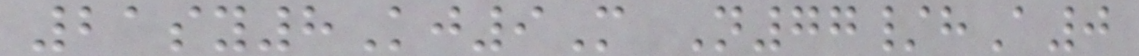21sy8Kj9M N77/hA0
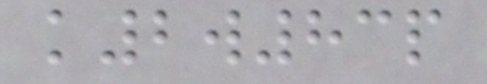k2w83p
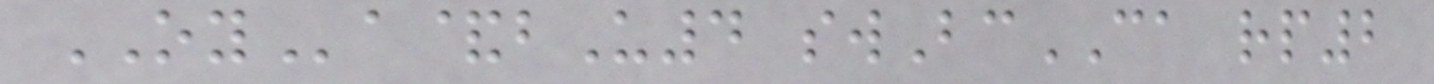OYa&bU4 swBcCA rp2
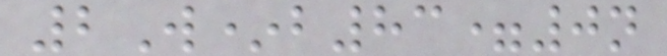2W*b83=0n
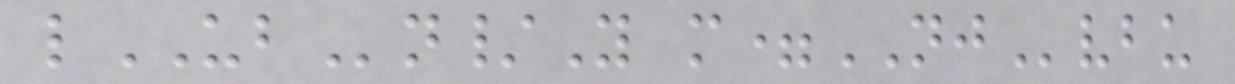lUBn/Y m=NJvbu
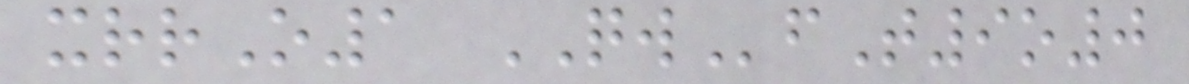xrrO1 QWfT9o0
